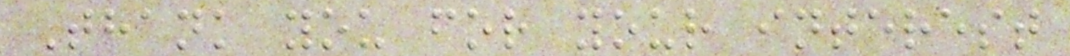Thank you for your interest
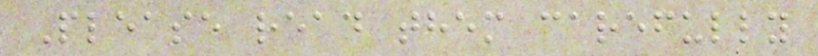Please read them carefully
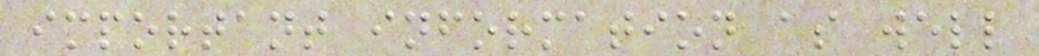important information as well
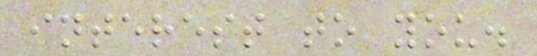interest to you.
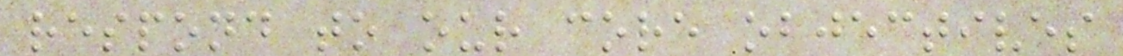respond to our core objectives
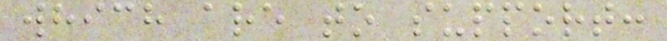which are to support:
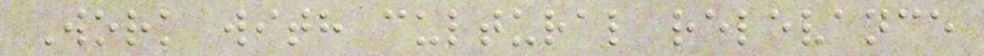Work with cultural relevance
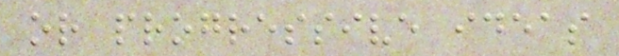or progressive ideas
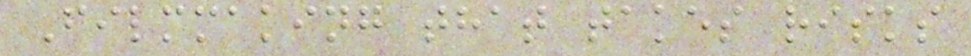Filmmaking that takes risks
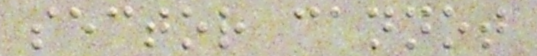sector cannot
